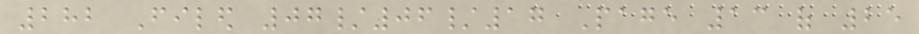282 Filed 07/06/17 Page 13 of 25
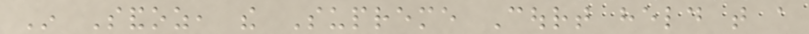In Sandoz, the Supreme Court held that a
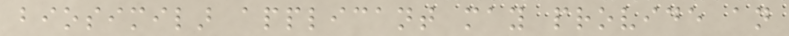biosimilar applicant may provide an
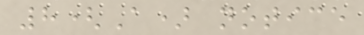8(A) notice
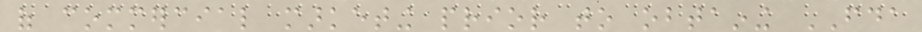of commercial marketing prior to obtaining FDA
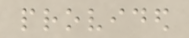provided
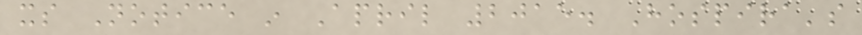its Notice in April 2015. Hospira's
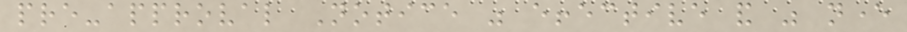pre-approval Notice was effective and was never
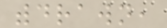withdrawn,
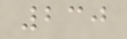230
